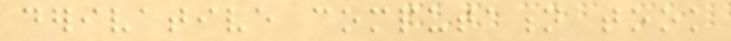derivative computation took
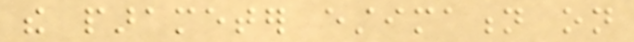the parameter estimation on
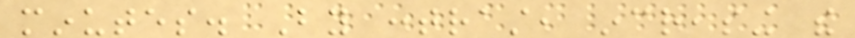minutes. By contrast, increasing the
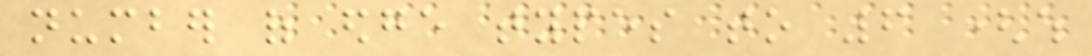number of edge types to 6 (which
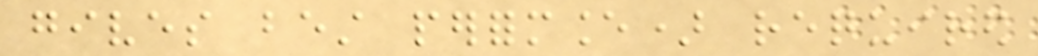gives best performance) required
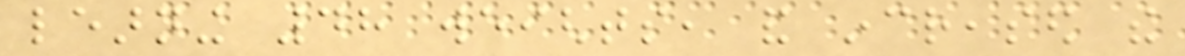learning 48 weights, and increased the
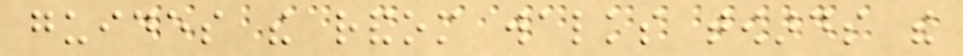guides the random walks towards the
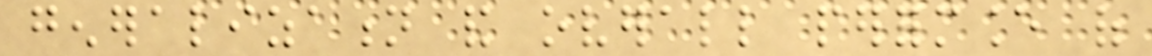generalization and overall performance of
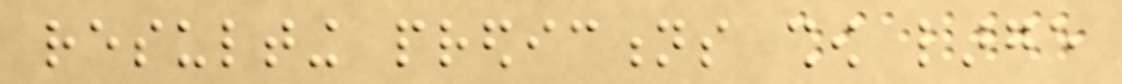resulting predictions show large
